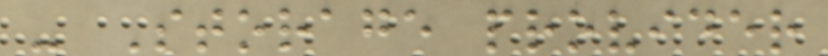- Storage provider
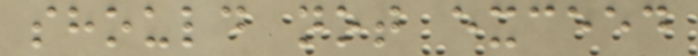should not exceed
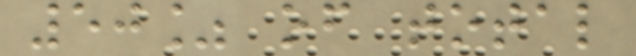50% of total
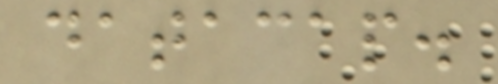datacap.
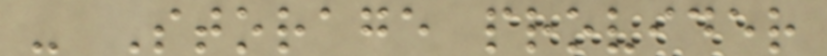- Storage provider
